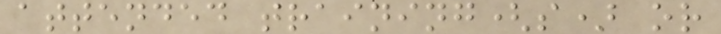attended training(s) or
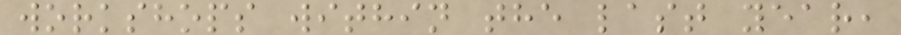workshops within the last year,
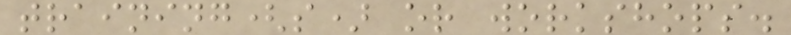training(s) or workshops.
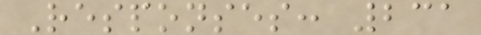Responses: 231
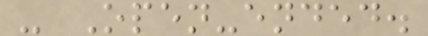- Open-ended.
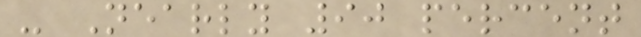- Nearly 90 percent
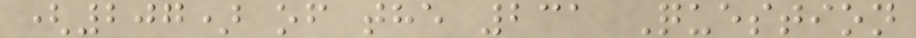(207) of the 231 Question
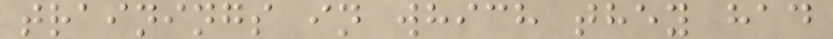trainings in which they had
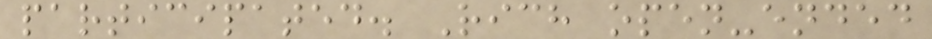participated. Rich open-ended
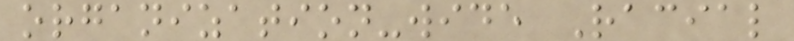organization-wide Racial
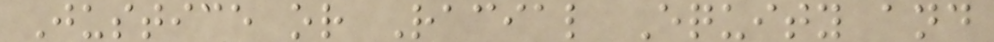Justice or Racial Equity and
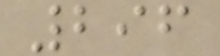296
